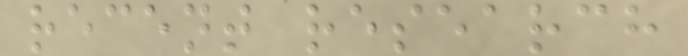recent research
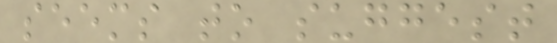seems to suggest
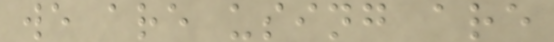we are using are
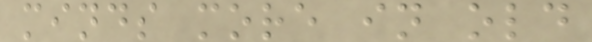minds more in old
